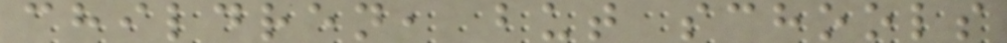children, but schools
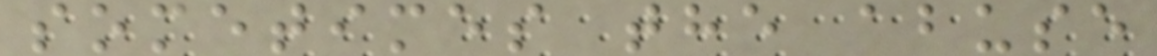sometimes the abuse
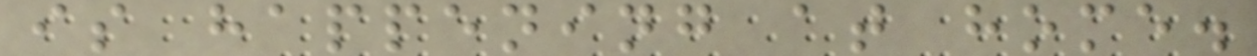is happening at home.
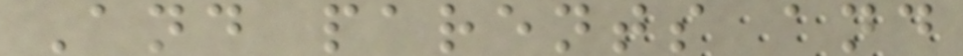And parents and
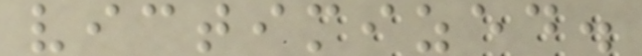victimized.
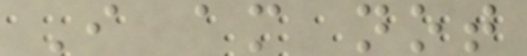I am not
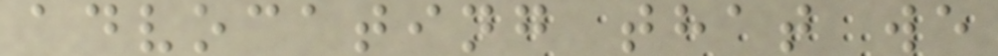advocating that we
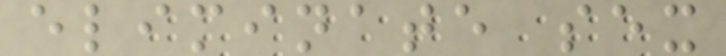eliminate sex
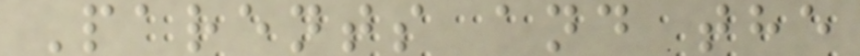Parents and the
